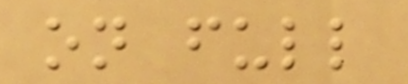on full
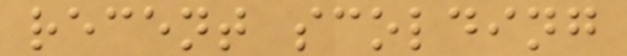recent scolding
